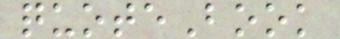quoteBook
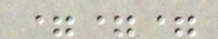===
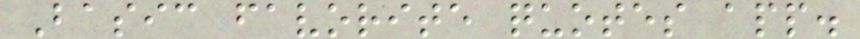Basic favorite quotes app.
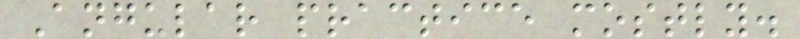Angular practice mostly.
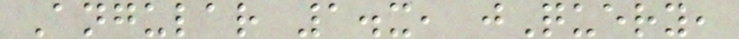Angular 1.x, jQuery,
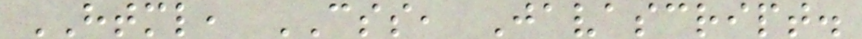HTML, CSS, Javascript.
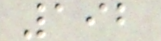192
